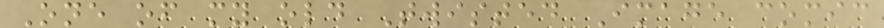One of my old Twisted Image comic
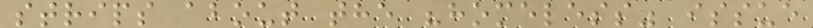strips about the "homeless" issue
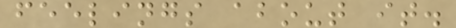feelings about it.
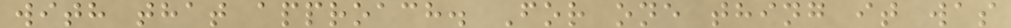with that approach. For one thing it was
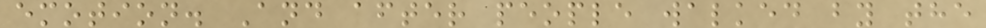emotion. And after people walked by the
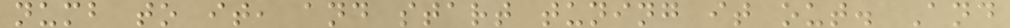numb to it, and start tuning it out. And
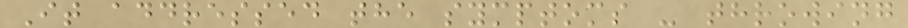It addressed the symptoms - throwing
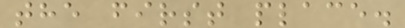the first place.
